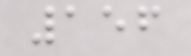156
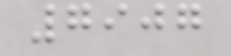7907
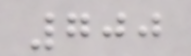700
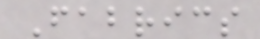Fabrics
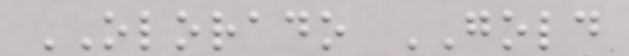OLORADO GOLD
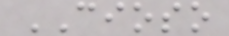CIOSO
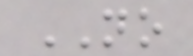NO
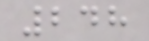248
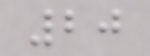20
